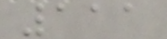111
